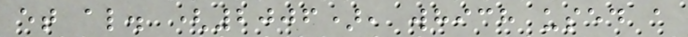et al. (2006), which used a
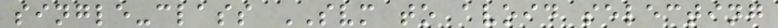single-class SVM to avoid selecting
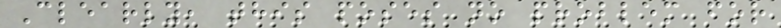Clearly, this poses no problem for
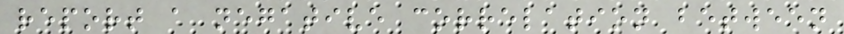report a negative correlation between
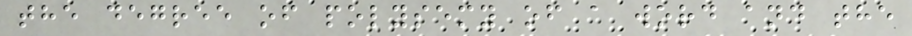the degree of polysemy of a word and the
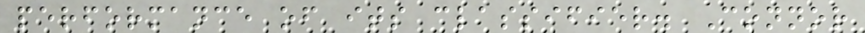performance of its classifier. Connor
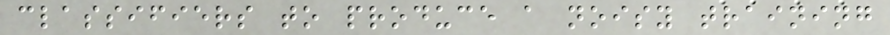classifiers to produce a noisy training
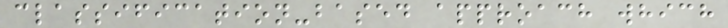classification-based approach which
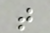t
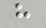h
